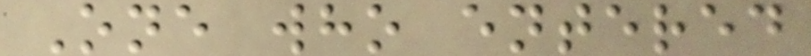One who entered
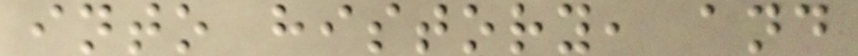into history, and
